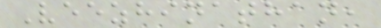Veezhinathan,
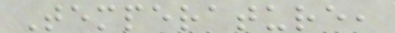Temperature,
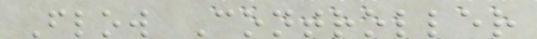Flow Controller
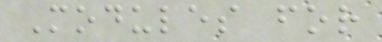Modules for
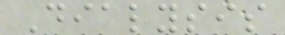Dialysis
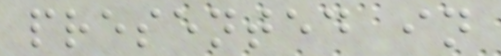presented in
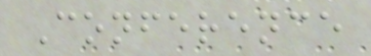Conference
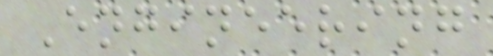Engineering
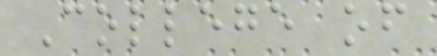College of
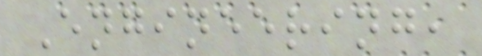Engineering,
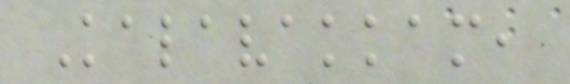Kalavakkam,
